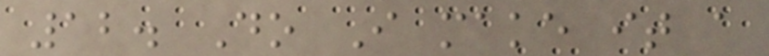12. Do I make it a
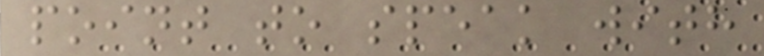point to speak with
